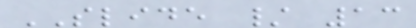SLIDE / 13
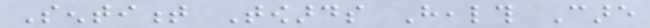Sentiment Towards Health Care
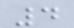4
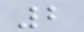2
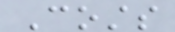Costs
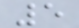5
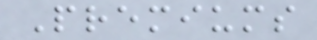Premiums
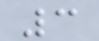3
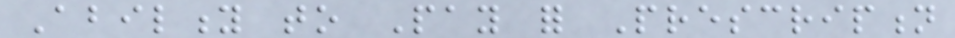Ability to Pay for Prescription
